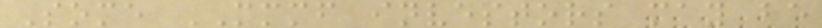Some MMMF investors may be
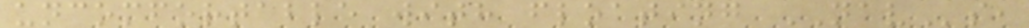uncomfortable with floating NAVs,
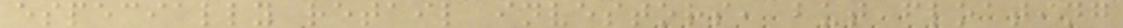especially retail investors, but floating
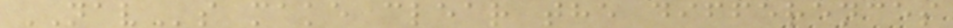NAVs make clear the differences
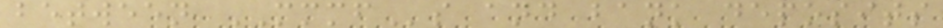between MMMFs and bank deposits
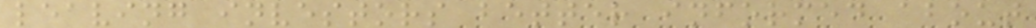leaving investors better informed about
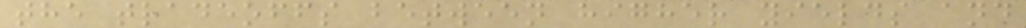the tradeoffs between higher yields and
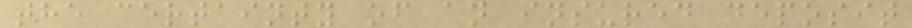the certainty of an insured deposit
